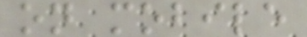on mobile
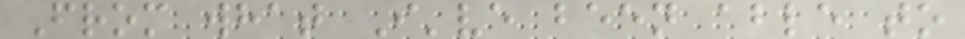From what I've been able to
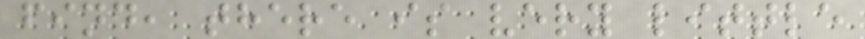find, there is very little
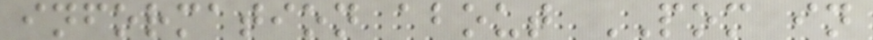information about POM in
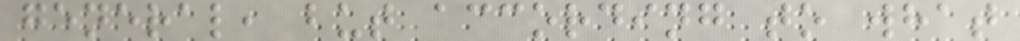general, but according to what
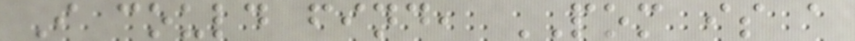I could find, POM is a
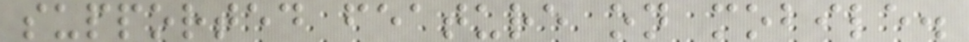supported feature on mobile.
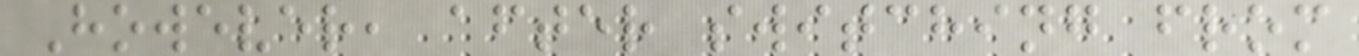However, after switching from
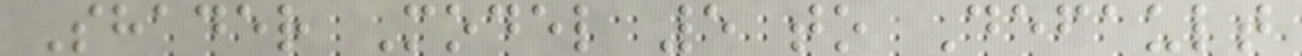Shader Model 5 to Default
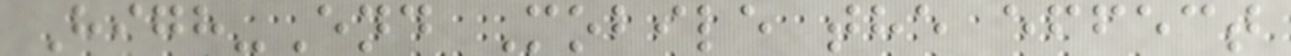High-End Mobile the effect
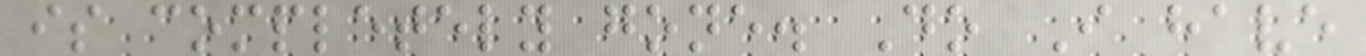is completely gone. Do I have
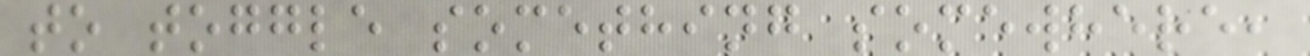to toggle something somewhere,
